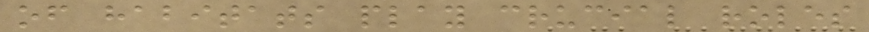of habitats play crucial roles
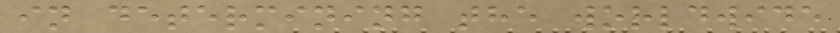in determining the worldwide
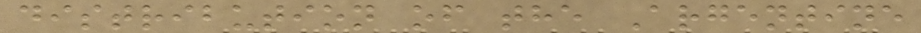distribution of the Argentine
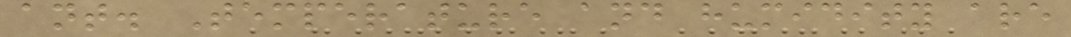ant. Temperature and humidity are
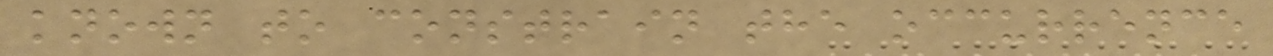known to constrain the occurrence
